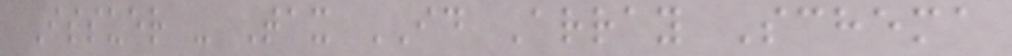Issuer - Tax ID Array Schema
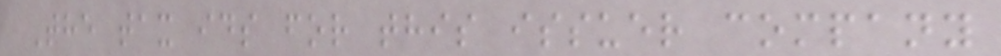The tax ids for this issuer company
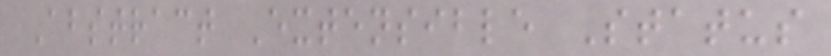Abstract Extensible Status
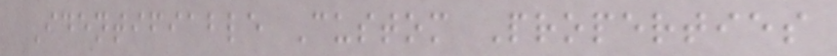Identifiable Custom Properties
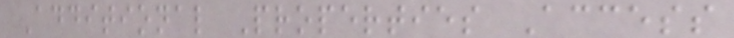Additional Properties Access
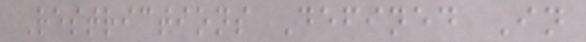Restrictions Defined In
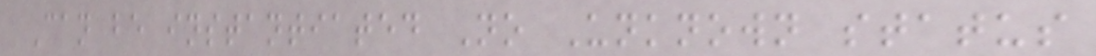Can be instantiated No Unknown status
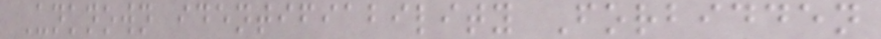Unknown identifiability Forbidden
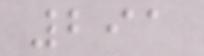291
